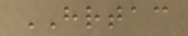HRTAC
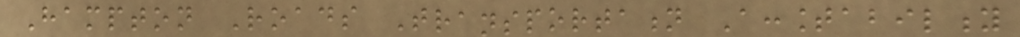Hampton Roads Transportation Accountability
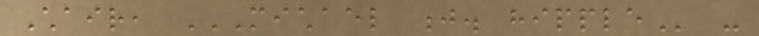Chair, MICHAEL J. HIPPLE -
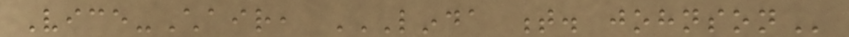Vice-Chair, LINDA T. JOHNSON
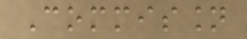Commission
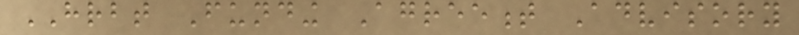HRBT Funding Agreement Advisory
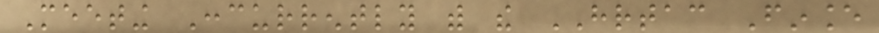Meeting Concurrently with the HRTAC Finance
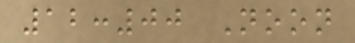12:00 Noon
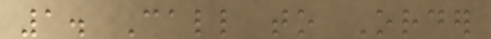1. Call to Order
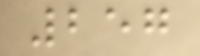257
